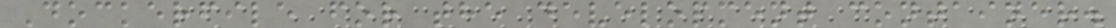Dockerfile for the development container.
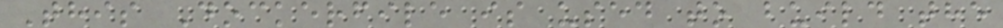This Dockerfile is used to build the
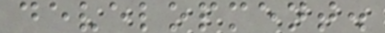development.
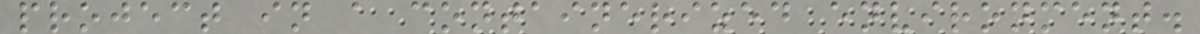project in a containerized environment.
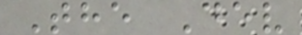The Dev
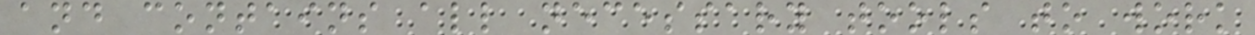and contains all necessary tools to work
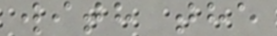with the
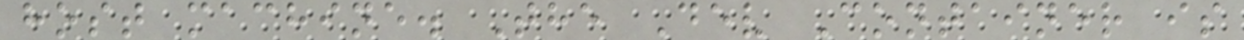host machine. The Dev Container is
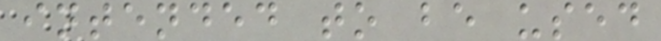intended to be used
